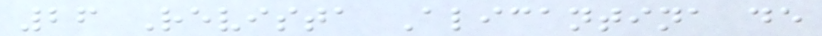26 Revista Alicantina de
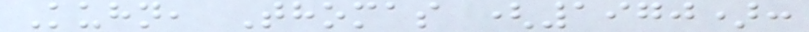Kuhn, Thomas (1970):
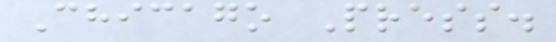Chicago Press.
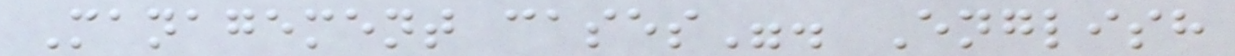Management cases". English
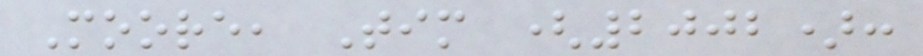Moore, Tim (2002):
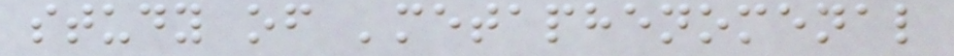study of 'metaphenomenal
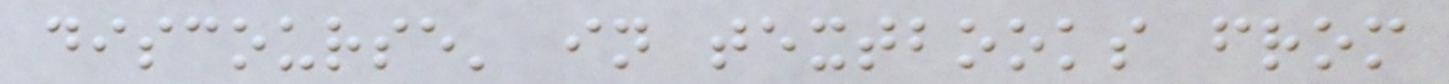discourse' in textbooks from
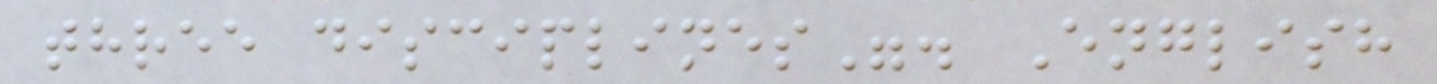three disciplines". English
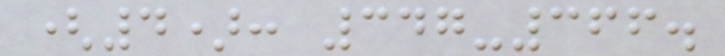(4): 347-366.
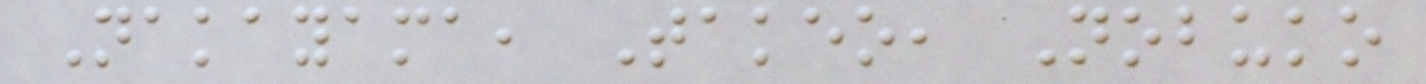Nakayama, Takeo, Nobuko
